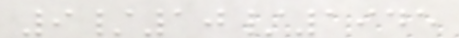9/10/1945
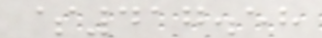$417.58
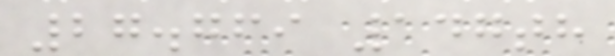27.769 147th
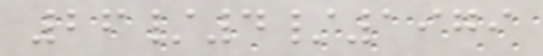26/4/1979
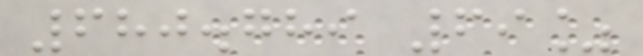680.789 69%
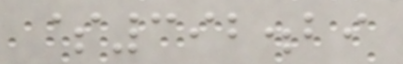$392.29
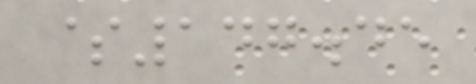$147.45
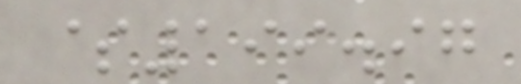$199.97
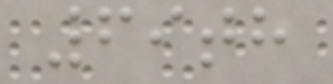69th
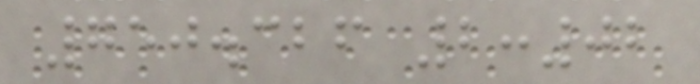750.326 2:02
